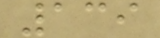139
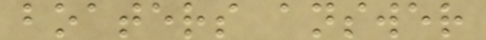boaters answer
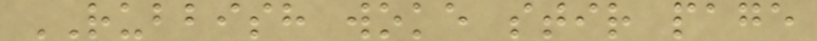RUBBISH woke stir page
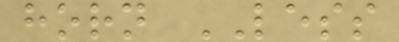horn LESS
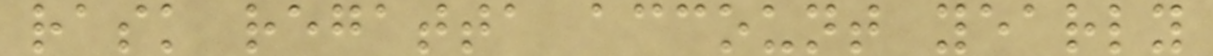rask regatta account yearly
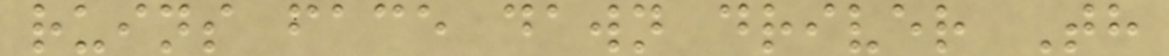ruins face dawn driver Th
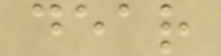dear
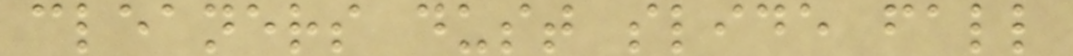cleaners dust slide fall
